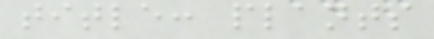title: plants
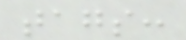tags:
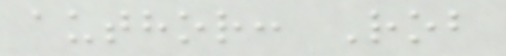author: Rob
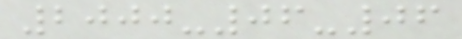2000-06-06
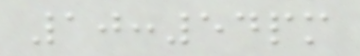10:54pm
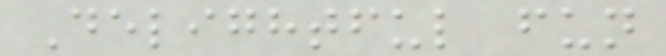Delightful fun
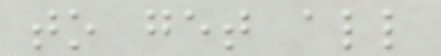to get all
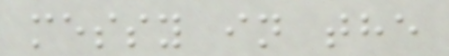messy in the
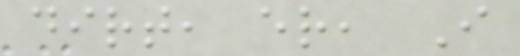dirt, er, I
